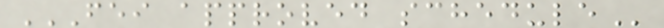FEI APPROVED SCHEDULE
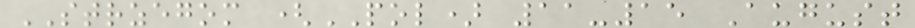STRZEGOM (POL) 11-15 August
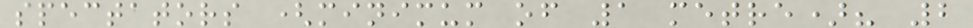spectators (minimum of 1 metre)? 2
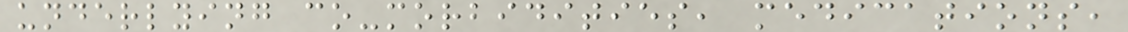underlying co-morbidities, medications,
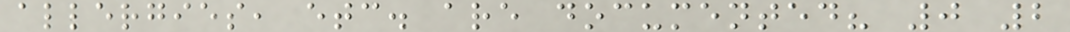allergies, etc. are documented? 0 2
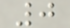0
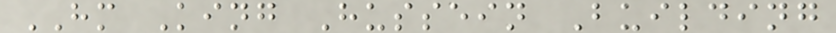HM King Hussein Building
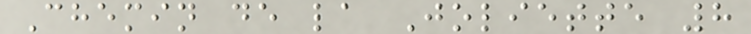Chemin de la Joliette 8
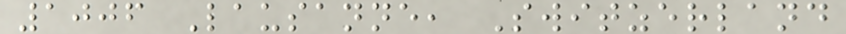1006 Lausanne, Switzerland
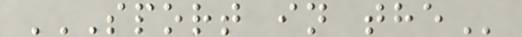SPORT IN THE
